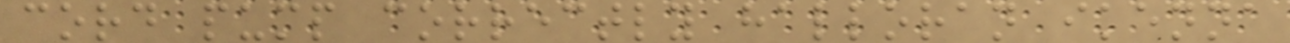cord pump correctly halloran ikenna
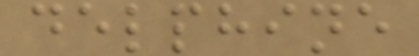delphine
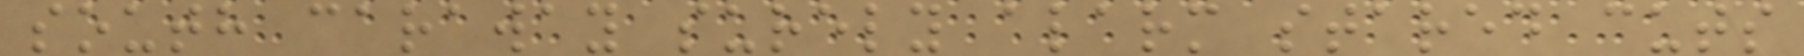south caraway surely alarm stared cuts
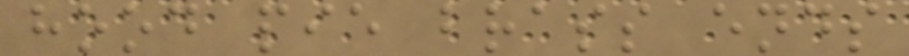hood pie brass ends
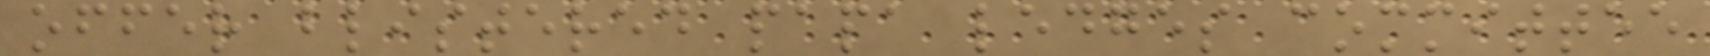offer blistered papa ledges committee
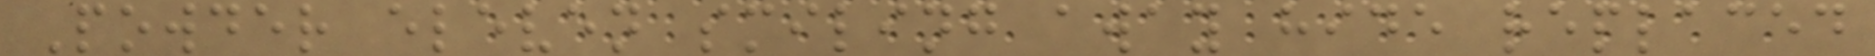Powder eleven smiling away hide replaced
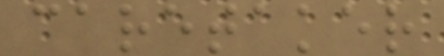caretaker
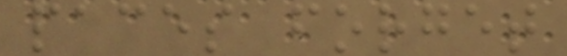paces forget
